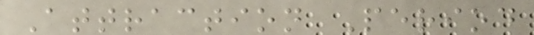Attraction Period
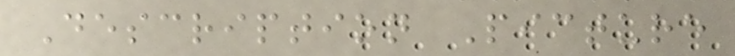Description Picture
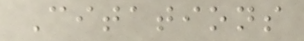Citations
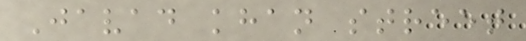Javad khan street
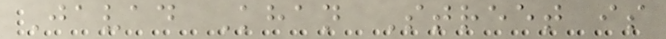Javad Khan Street is
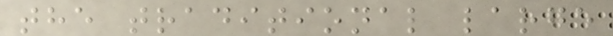the traditional large
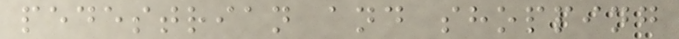pedestrian and shopping
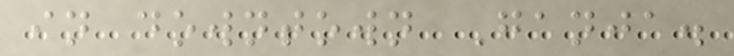in downtown Ganja.
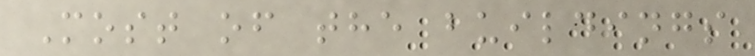Most of the buildings
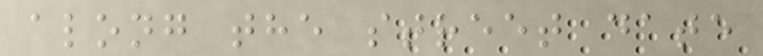along the street date
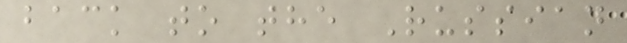back to the Russian
